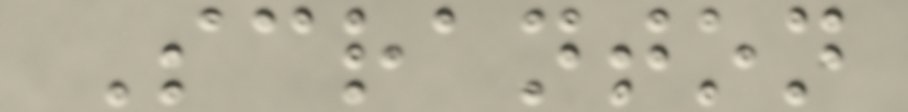Scranton
